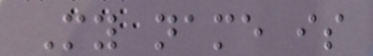My name is
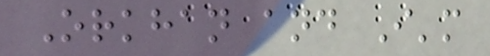Orkhan and I'm
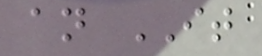an IT
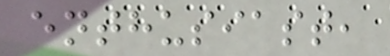enthusiast,
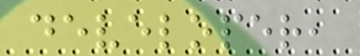developer,
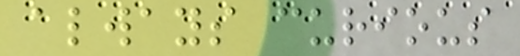always curious
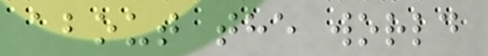about the world
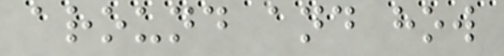around and how
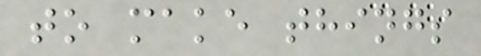to make things
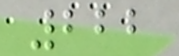222
